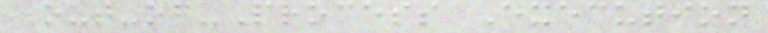Out-of-Process Execution
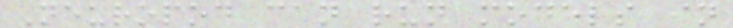Neuropod can run models in
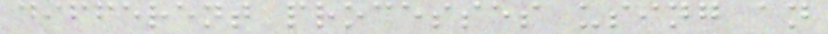different processes using an
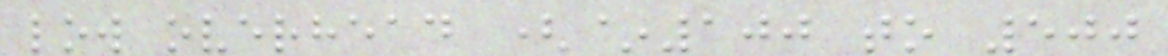low overhead (~100 to 500
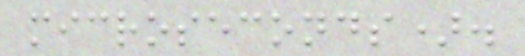microseconds).
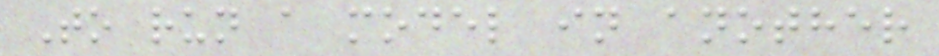To run a model in another
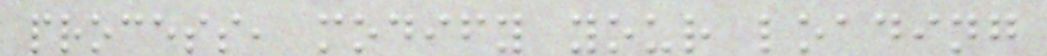process, modify your loading
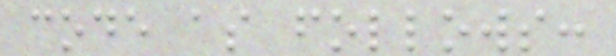code as follows:
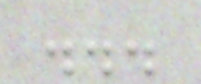...
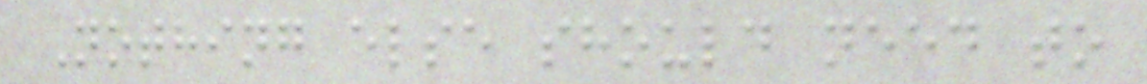Nothing else should need to
